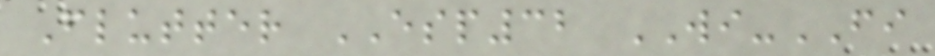Flutter ESP32 WI-FI
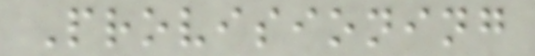Provisioning
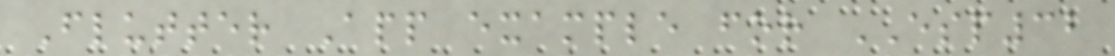Flutter App example for ESP32
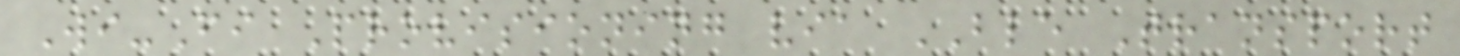Wi-Fi Provisioning via BLE Transport
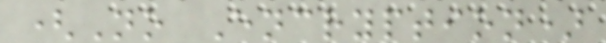(No Encryption)
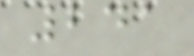241
